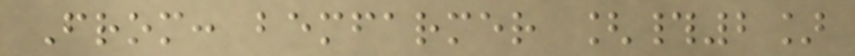From: bemfarmer [#2]
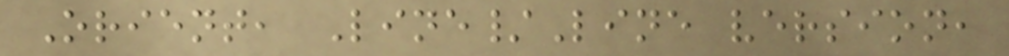Orient, Line/Line version,
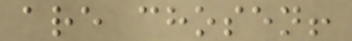are chosen!
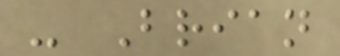- Brian
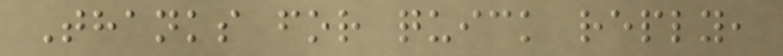Thanks for quick reply,
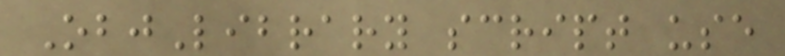ObjLibrary script use
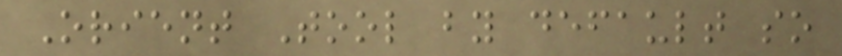Orient Tool by default so
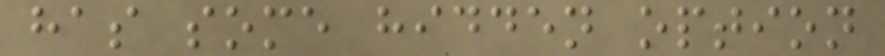has some hidden option
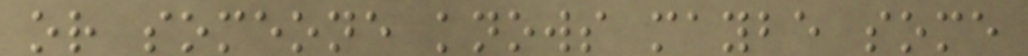or someone knows maybe some
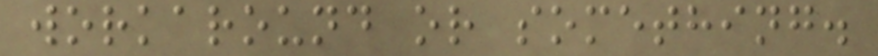workaround or something.
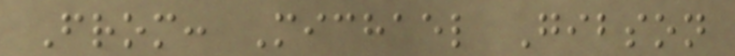From: Michael Gibson
